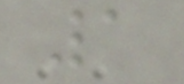1
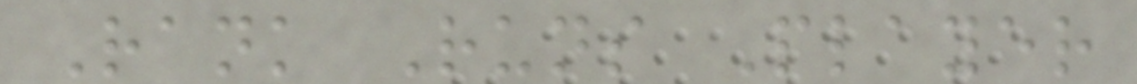Rank Runs Player
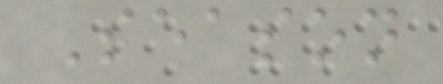Season
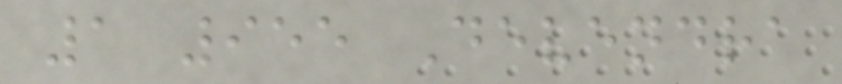1 955 Devendra
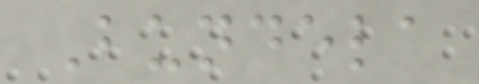Bundela
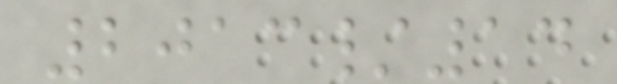2013/14
